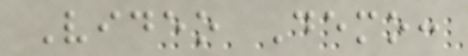Video Demo:
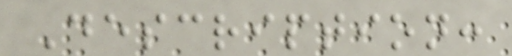Description:
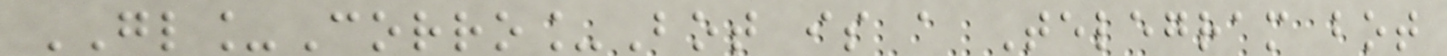GL_Corro_Bot is a Telegram bot
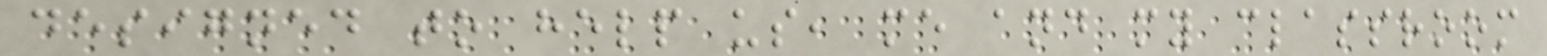designed to help us, me and my classroom
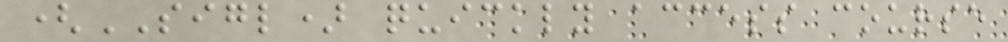(SIGL) quickly access course
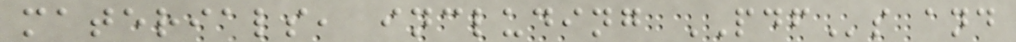materials, including PDFs and
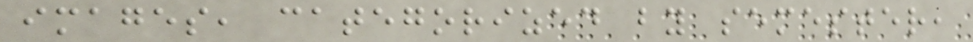images, categorized by semester,
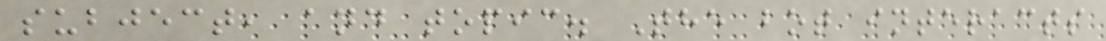subject, and topic. The bot interacts
